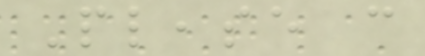Please can
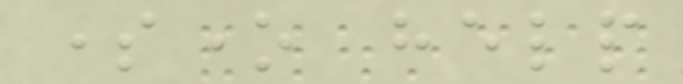someone help
